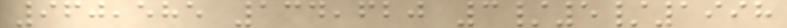960,585 134,620 3/5/1998
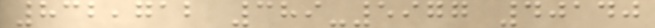832,712 389-5977 40140
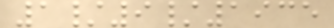1/9/1935
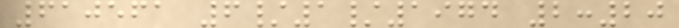610561 6/1/1974 2:20
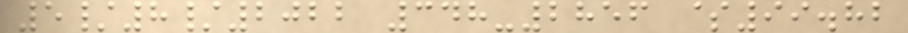5/8/2022 348-2856 $99.82
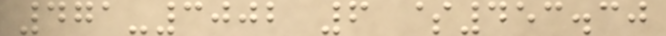471-3002 6 $453.30
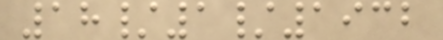18/1/1932
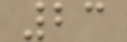23
